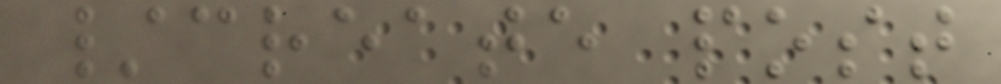/create post
